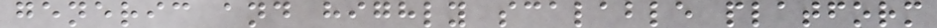generic and highly scalable platform
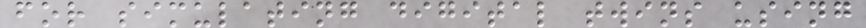for simulating digital twins using
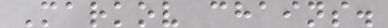Markov chains.
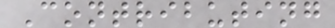Contributing
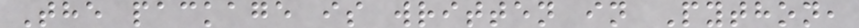The package is written in Python,
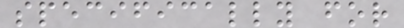specifically for
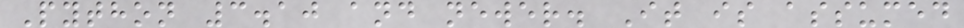Python 3.10 and newer. It is assumed
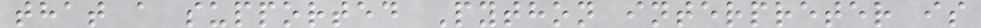that a supported Python interpreter is
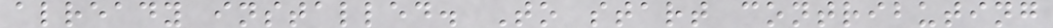already installed. To start contributing
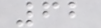62
